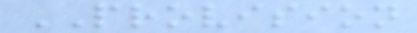PROVISION
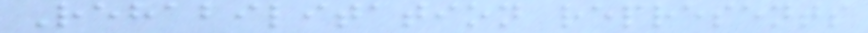Rehabilitation represents
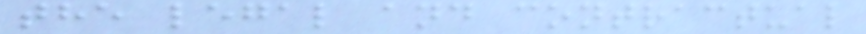the legal and contractual
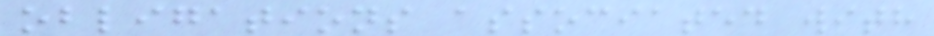obligations associated with
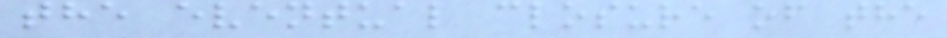the eventual closure of the
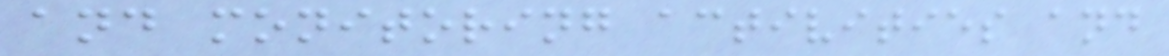and monitoring activities and
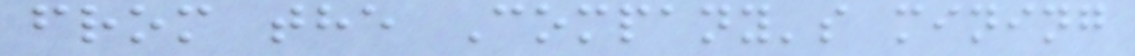from the Company's mining
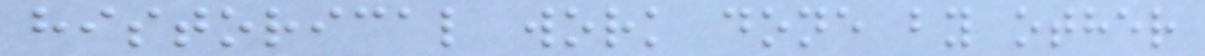historical work done by other
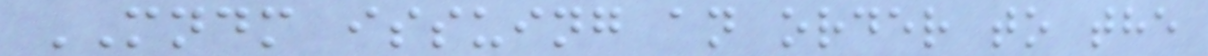MNDM issuing an order to the
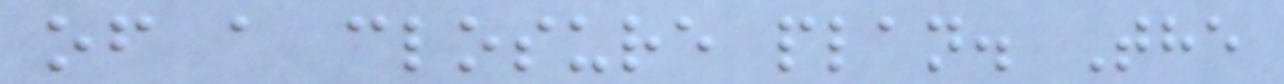of a closure plan. The
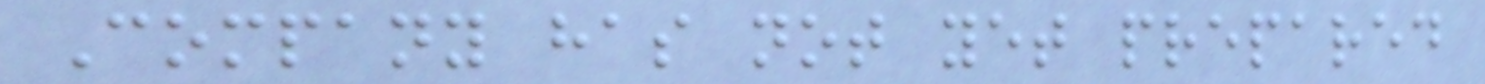Company has not yet prepared
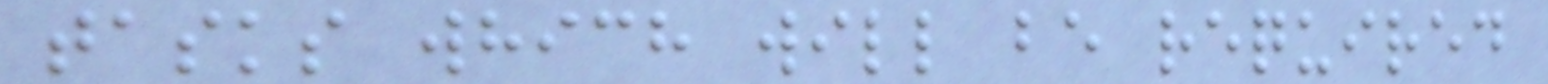tasks which will be required
